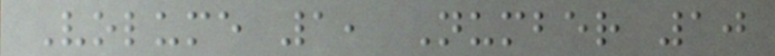Volume 1, Number 10
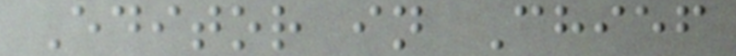Editor in Chief
